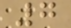7
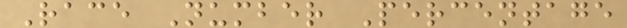Race Number Percentage
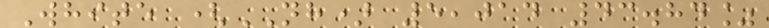White (NH) 5,014 43.84%
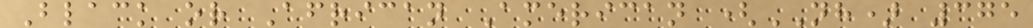Black or African American (NH) 375
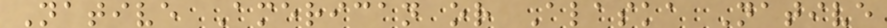Native American or Alaska Native
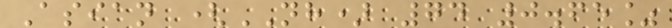Asian (NH) 74 0.65%
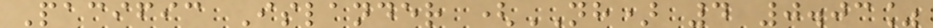Pacific Islander (NH) 4 0.03%
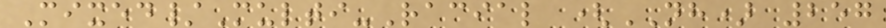Mixed/Multi-Racial (NH) 257
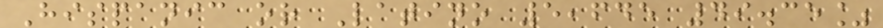Hispanic or Latino 5,645 49.35%
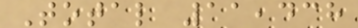Total 11,438
